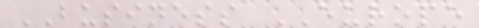BUSINESS EUROPE
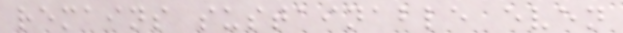remains sustainable even
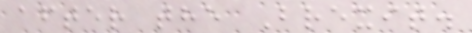after the Brexit.
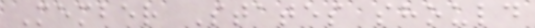Member States should
